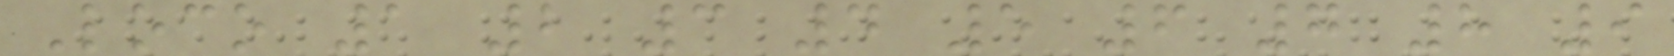Loco 1 2 3 4 5 6 7 8 9
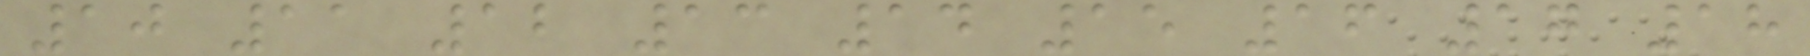10 11 12 13 14 15 16 17 18
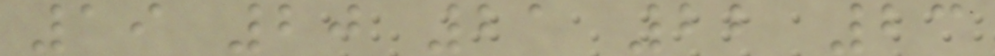19 20 21 22 23
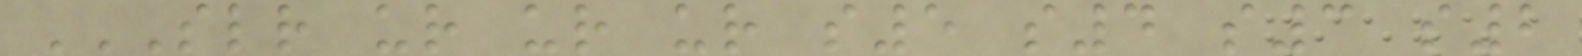SLR UR UR UR S5 S4 S3 S2
